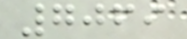7069
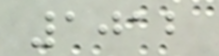1012
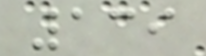139
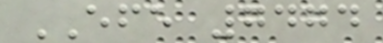EFE 7474
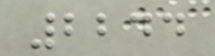2244
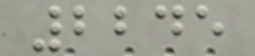2245
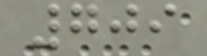709
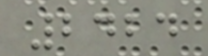2424
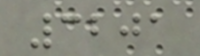3201
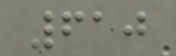610
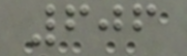606
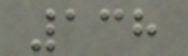138
